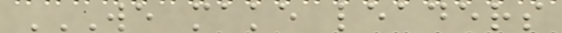WE MAKE LEADERS
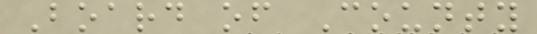Board of County
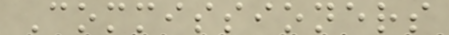Commissioners
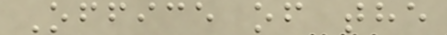Office of the
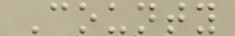County
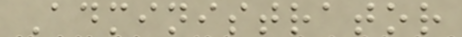Administrator
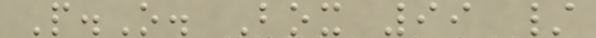P.O. Box 99 /
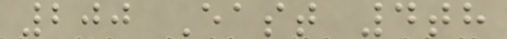200 East 4th
